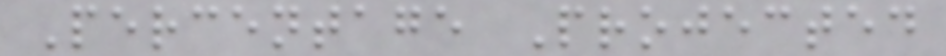Percentage Projected
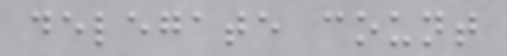delegate count
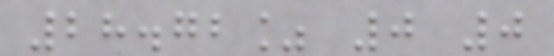28.72% 0 0
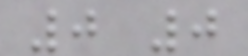0 0
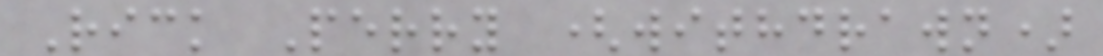Rick Perry (withdrawn)
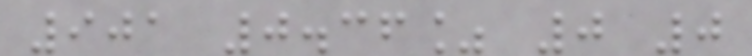901 0.36% 0 0
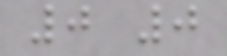0 0
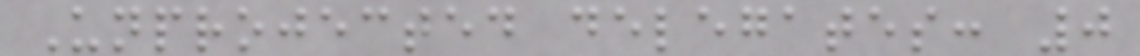Unprojected delegates: 0
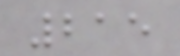215
